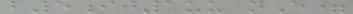b5ij1uu nE=
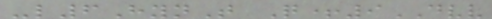-l6HynT Q+9DVV
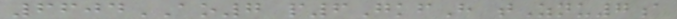6604AO7 p6GkfH tZnu7a
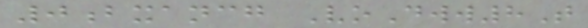0bxancg VoDww8T
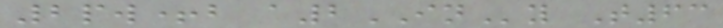2pw+b a2INy T63
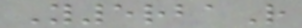Y5rbaR
